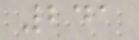241
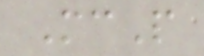McP
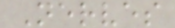Nerves
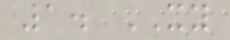1. XY
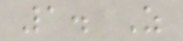1. Z
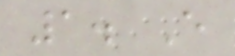1. E
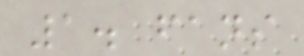1. fans
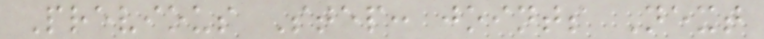Previous Step: joints Next
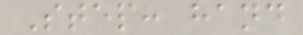Step: hand
